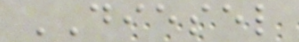DIESEL
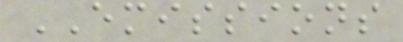EMISSIONS
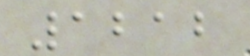1212
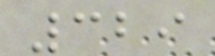329
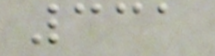331
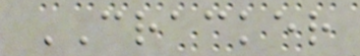CRACKER
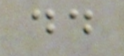dd
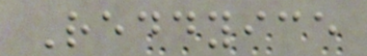Reddyice
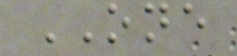ONE
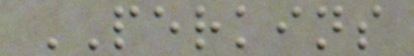PERKINS
